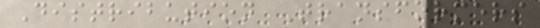Distribution Transformers
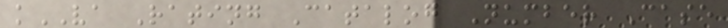kVA Rating Catalog Number Case
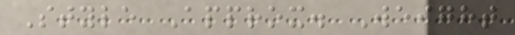Style Approx. Weight
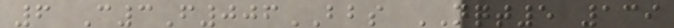6 C3F006BBS NQT5 139
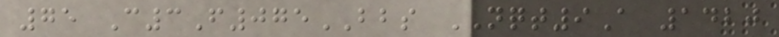75 C3F075BBS NQT9A 1420
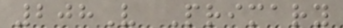208V Primary
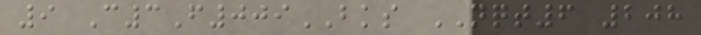9 C3F009BKS NQT6 208
